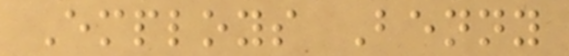Employs Benny
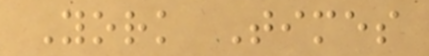York Times
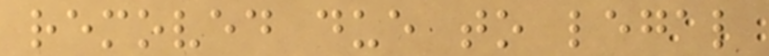removed due to legal
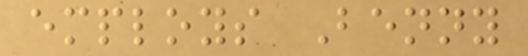employs Benny
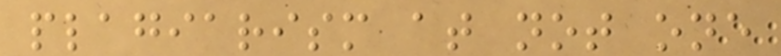plagiarism at not one
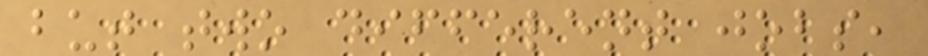but two different jobs,
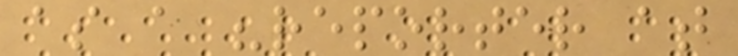as a "reporter at
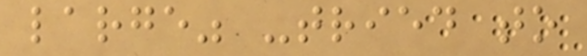large" -tried to
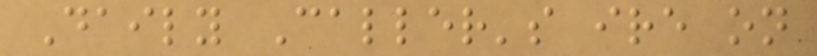Daily Caller's ire on
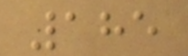185
